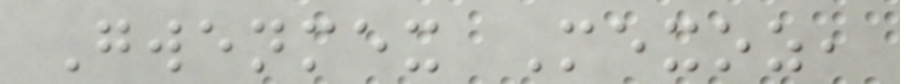Gwenmex Mexoz,
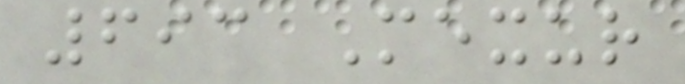693 Mexur
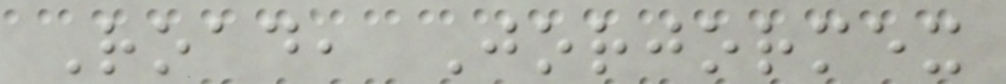Road, Jorjormex
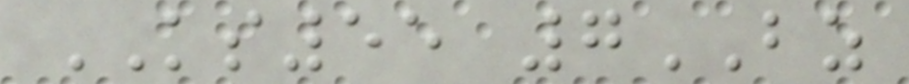KS55 7BZ
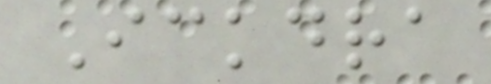Ickdra
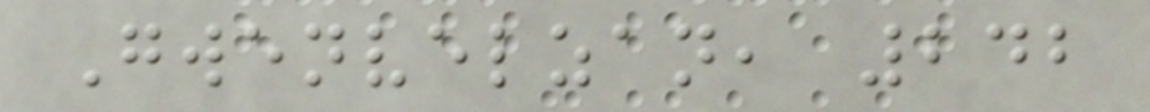Gwenvelzan, 242
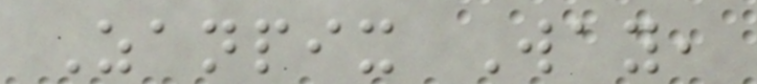Zanpix Way,
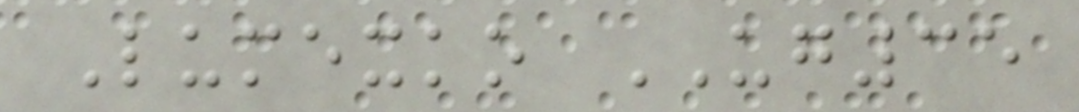Lumexko UG35
